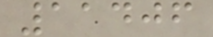11406
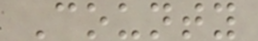County
